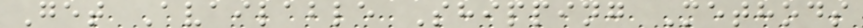Get Available Shipping Methods
